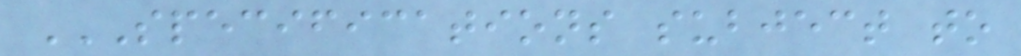SPECIFICATIONS SUBJECT TO
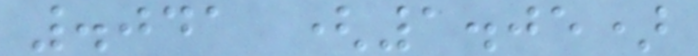.041 (1.05)
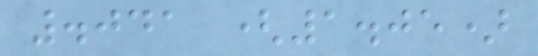.041 (1.05)
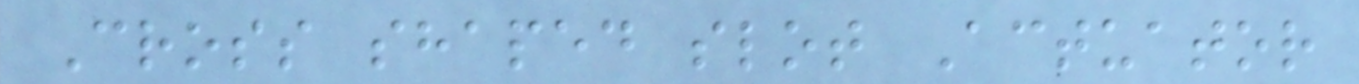Cross shaped slot Actuator
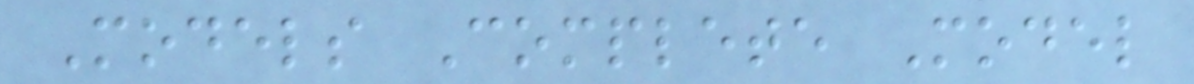Models Complete Model
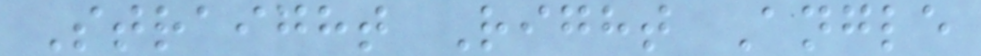Straight Right Angle
